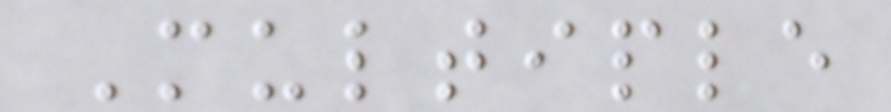Multiple
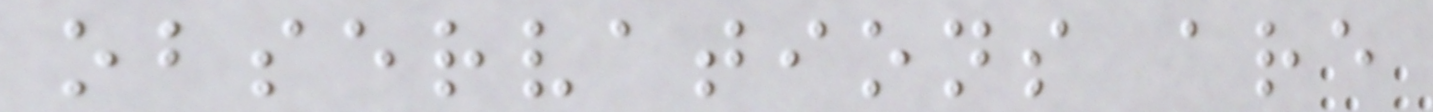observations are
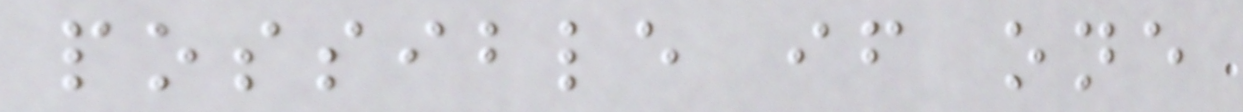possible if one
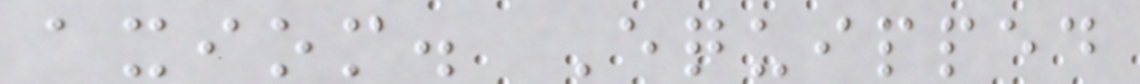axiom. Equipped
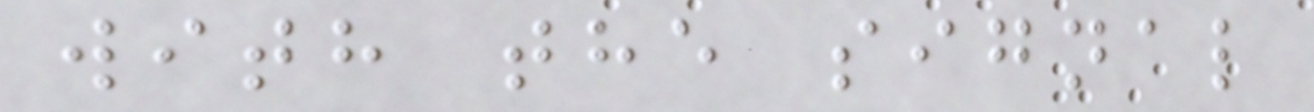with the signal
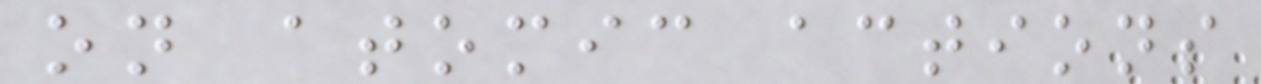on atomic actions
